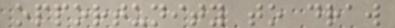opportunity to draw
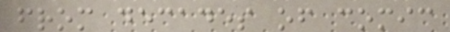from decades of comic
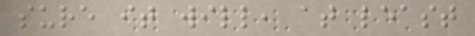sure it will, at least
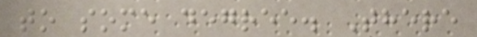to some degree. There
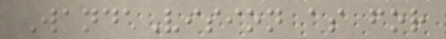WandaVision as for
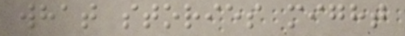what stories might
